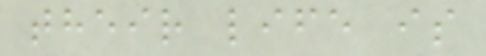their life is
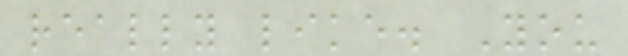really like. You
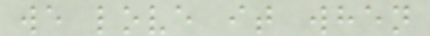we love it when
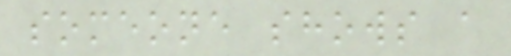someone shows a
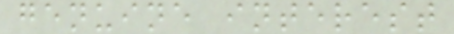genuine interest
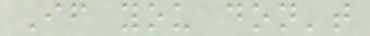If you don't
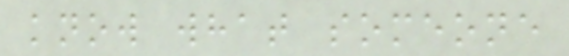know what someone
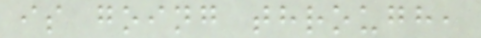is going through,
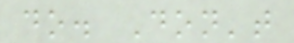do. Don't
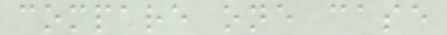compare one case
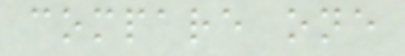compare one
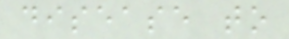disease to
